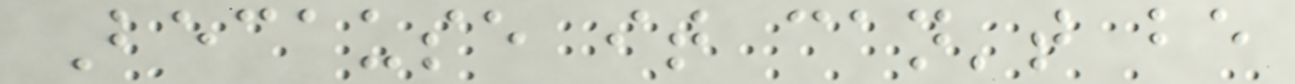Because it can't be
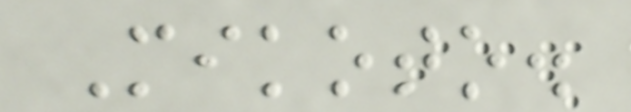Mikoto.
